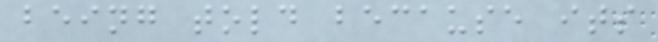being told because its
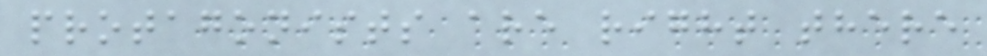protagonists are right there
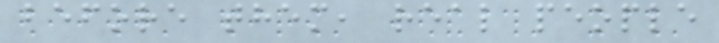before them, real people
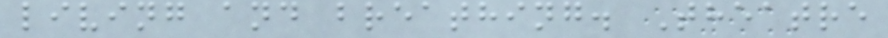living and breathing. Theatre
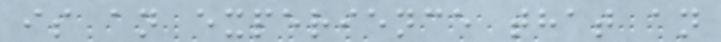is an experience that an
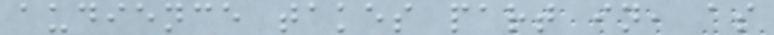audience takes part in, as
